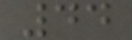44
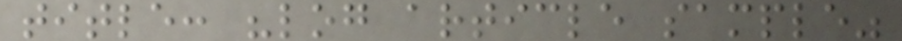title: "log article sample"
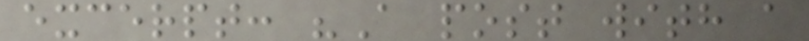excerpt: "A post with a
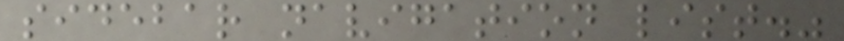sidebar navigation list."
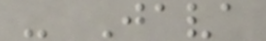- Java
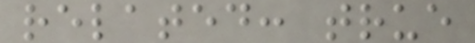related: true
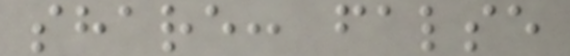share: false
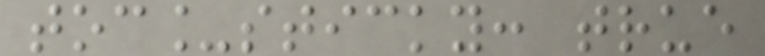toc_sticky: true
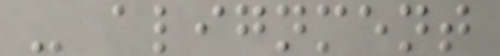- alignment
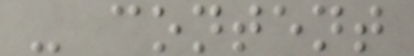- content
